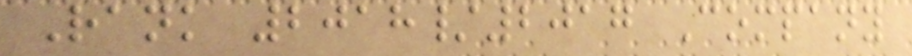Rank 2018/2017 Company
